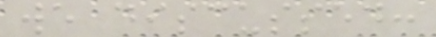we discussed:
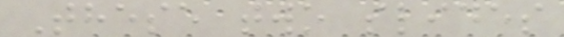These two slides
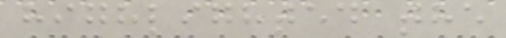highlighted the
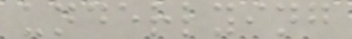underlying
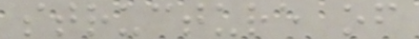structure of
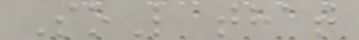SoL that
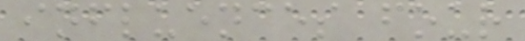influences four
